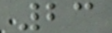23
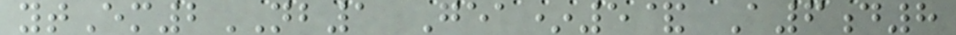ytEm2NB1 Gea*5& A6d8
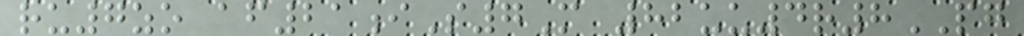ru7zo af21iS7M 82uu4r8PG
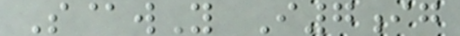S@wY I7ig
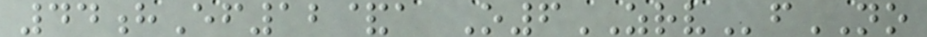44hEf12&a O6ZRVfNO
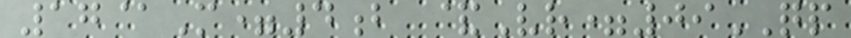17@M=4b &Vr=09QP
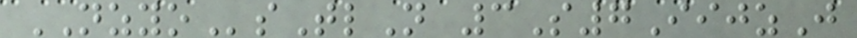NZYOsTlN 3S7IijzJ
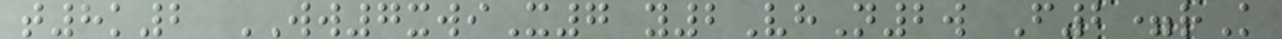t8k2 WW7xwiX7 y2VhN2w F2=rK
